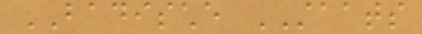BADISCHE STAATS
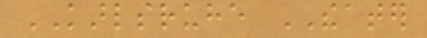KARLSRUHE THEATER
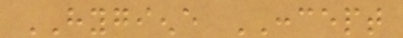HYGIENE CONCEPT
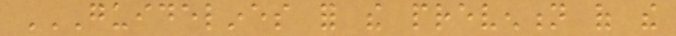GUIDELINES FOR THE PREVENTION OF THE
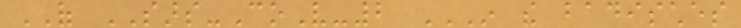OF SARS-CoV-2 IN THE BADISCHES
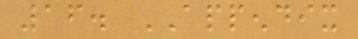16. APPENDIX
